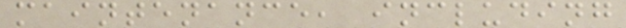maintenance, including
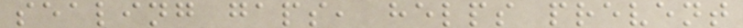sealing gaps, helps prevent
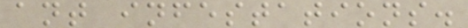ant infestations.
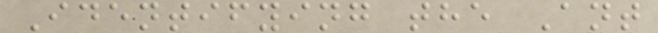Identifying the Ant
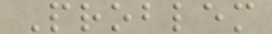Problem
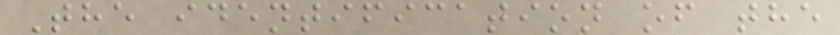The identification of the
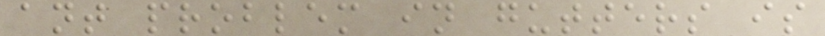ant problem in gutters is
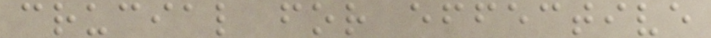crucial for effective
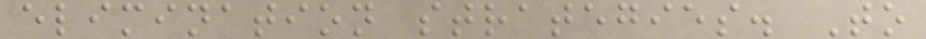elimination strategies. To
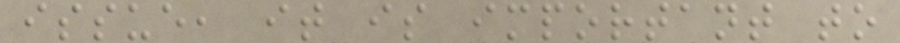issue, it is important to
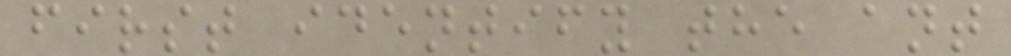first identify the ant
